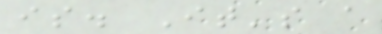is. It's a
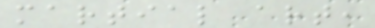martial art,
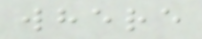where
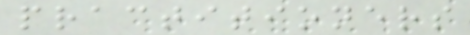practitioners
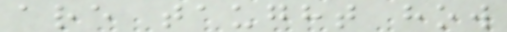are taught how
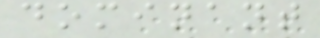dominant
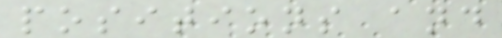positions and
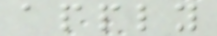apply
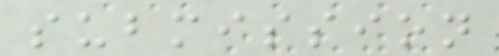submission
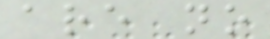are no
